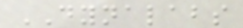DYNALABS
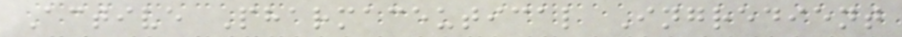Active Pharmaceutical Ingredient
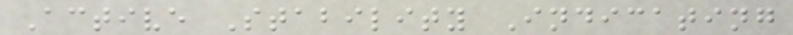Active Stability Indicating
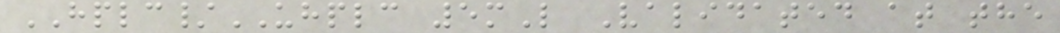HPLC/UHPLC 5mL Validated at the
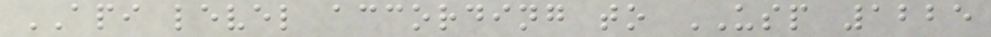API level according to USP 1225
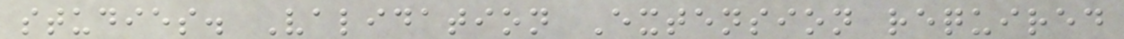studies. Validation Extension required
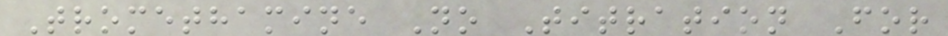Tromethamine No Titration For
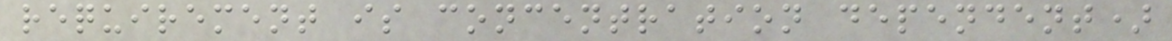requirement is concentration dependent)
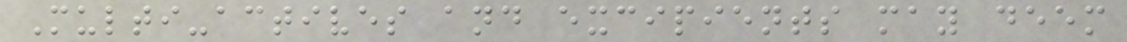Multi-actives and excipients may deem
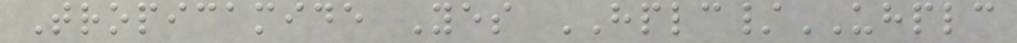Tropicamide Yes HPLC/UHPLC
